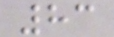83
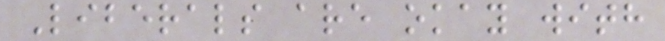Liberals are okay with
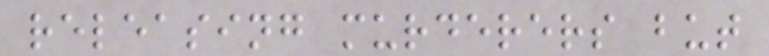releasing murderers but
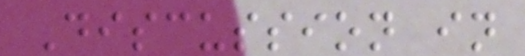Discussion in
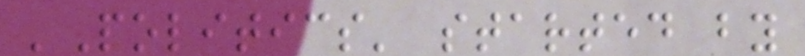'Politics' started by
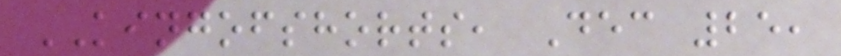KINGOFSHORTS, Dec 25,
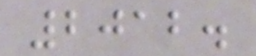2012.
